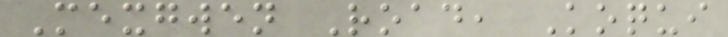Mexgwen Road, Koqui
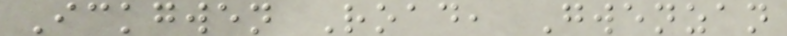Ickgwen Road, Gwenzan
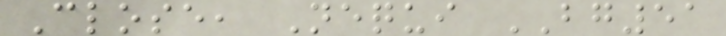Close, Nequi BG51
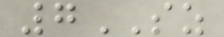7SZ
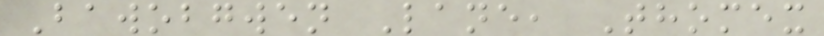Bawobgwen Lane, Thomex
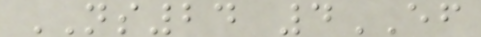NS24 4EF
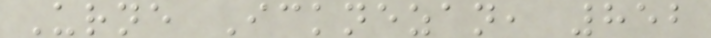Urne Icknezan, 852
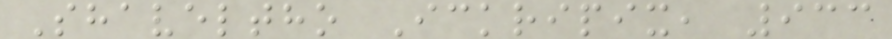Shaveltho Ickripix, 933
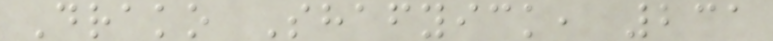Drako Shafyick, 231
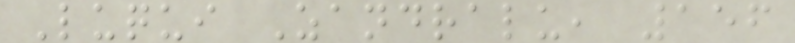Luqui Zandralu, 156
